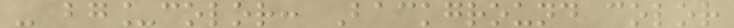- bg_color: Background color
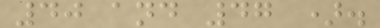40 and 47 ).
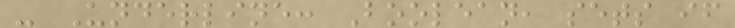- Underline: Boolean, sets if
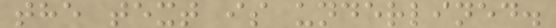the text is underlined.
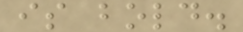is bold.
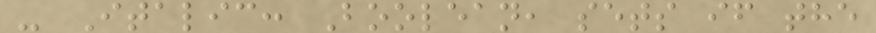- Italic: Boolean, sets if the
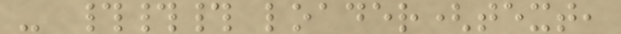- ### loader(text,
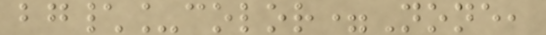bg\_color=None,
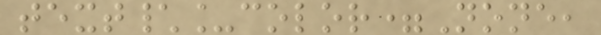text\_color=None,
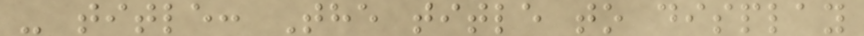- title: The title to display
